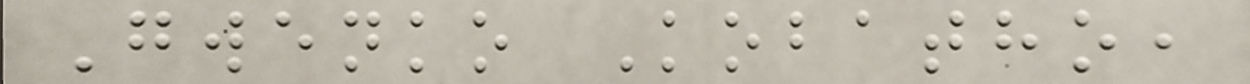Gwenko Kobatho,
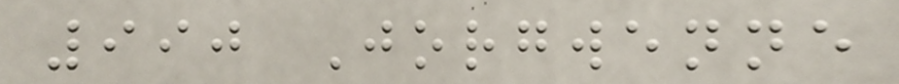990 Jorgwenne
